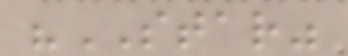"STAR"
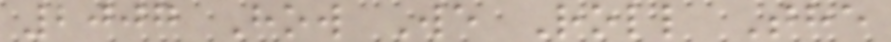2007 How We Roll The
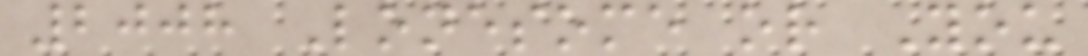2008 Lonesome or You
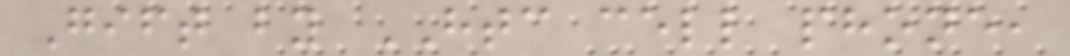Gift by HTC cell phone,
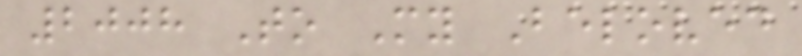2008 To My Beloved
